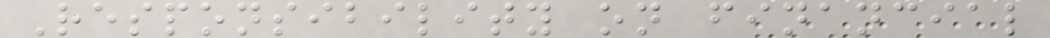Responsibility on financial
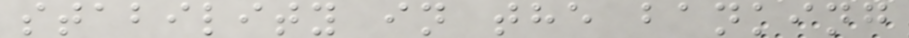stability in the banking
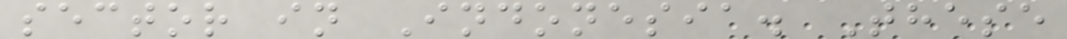sector in Indonesia. These
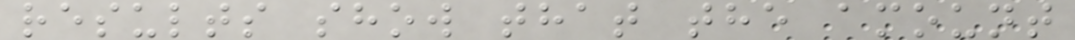results show that the amount
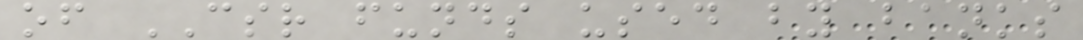of CSR funds used by banks
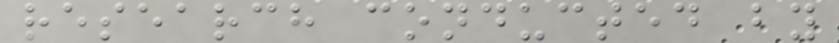research conducted by
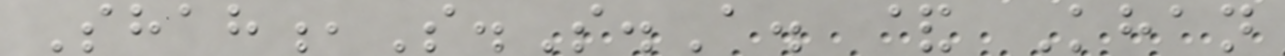Shah,S.S.A. & Khan
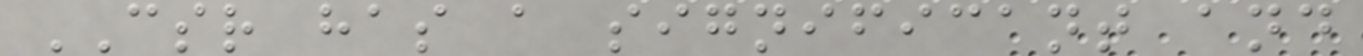CSR has a significant and
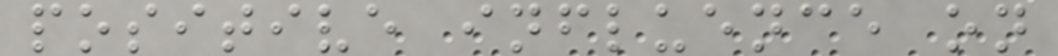positive influence on
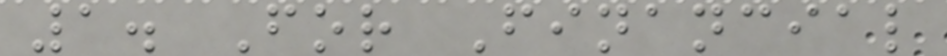1. For Financial
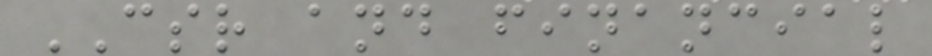CSR and financial
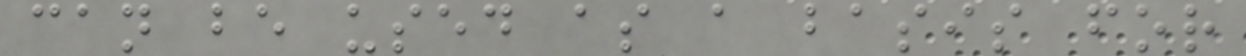can be used as a basis for
